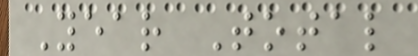Year Total
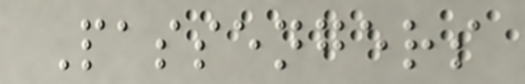Passengers
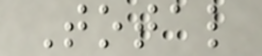Total
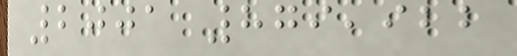2001 879,922
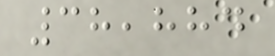38,884
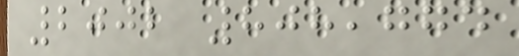2002 808,774
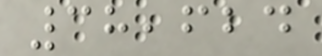38,624
